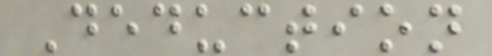Deduction
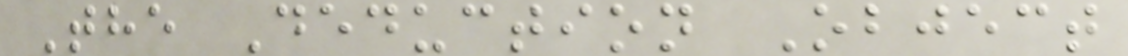The Deduction Object
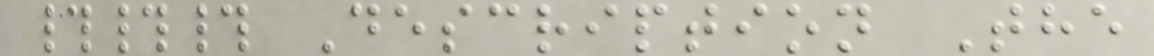### Description The
